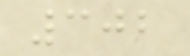302
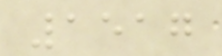1517
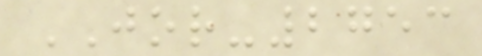JOR-2753
